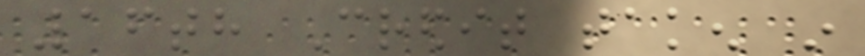16th Credit taken in
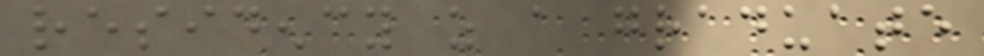residency as a graduate
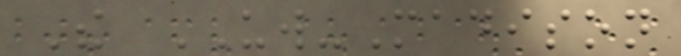The UW-Madison
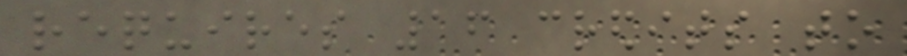requires 16 credits to
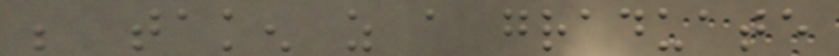be taken as a graduate
